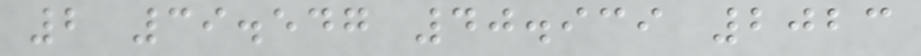2 39.547 40.939 2023
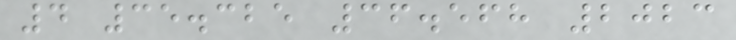4 35.325 36.568 2023
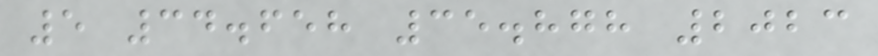5 34.658 35.878 2023
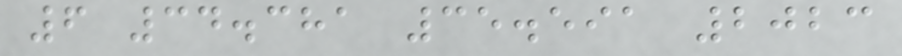6 34.381 35.591 2023
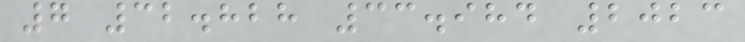7 32.828 33.984 2023
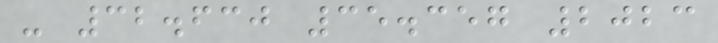- 32.630 35.357 2023
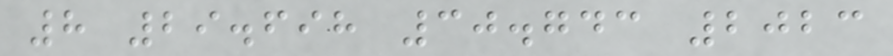8 29.698 30.743 2023
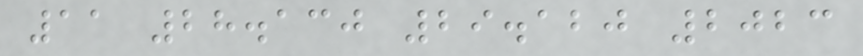11 28.130 29.120 2023
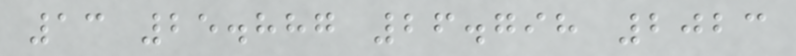13 25.887 26.798 2023
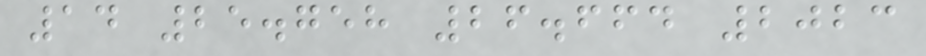14 25.758 26.664 2023
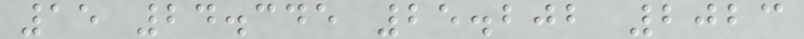15 24.345 25.202 2023
